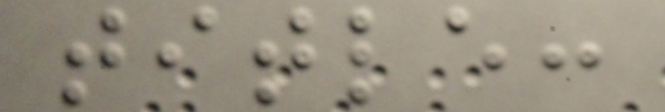title:
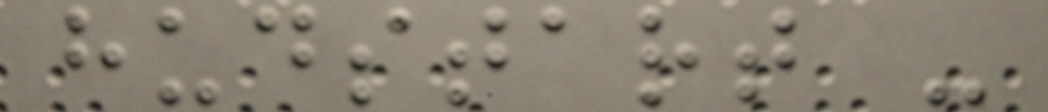hudstart -
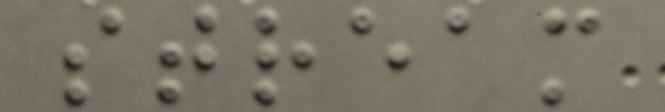stream
